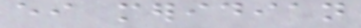either meridian
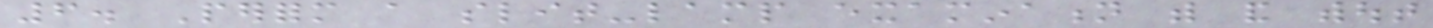6. Perform a slit-lamp examination with and without
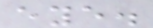eye.
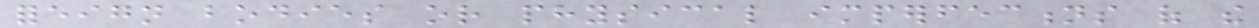foreign bodies or physical imperfections of the
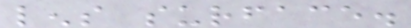lens surface.
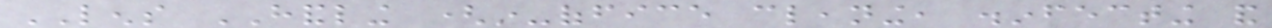LENS HANDLING (in-office cleaning, disinfecting and
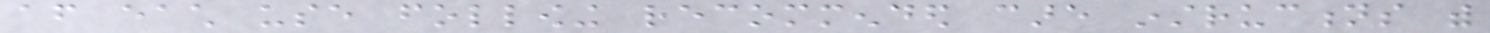after each use following recommended care instructions with
